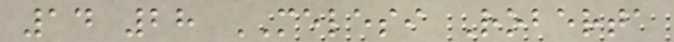14 28 MELESI Roberta
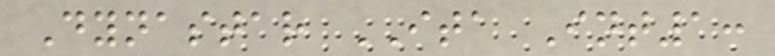Dynastar ITA Int1:
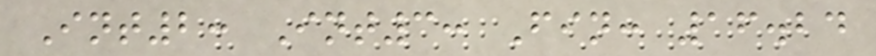Int2: Int3: Fin: 16.24
